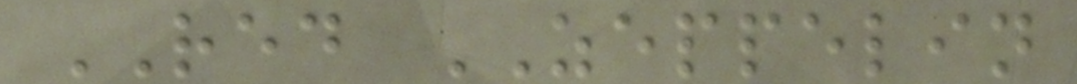RED ZEPPELIN
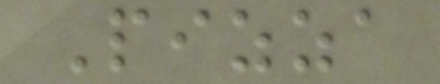Pizza
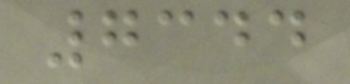7344
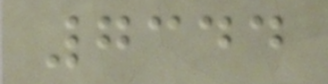7344
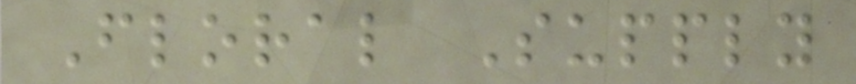Floral Supply
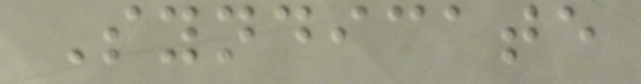Syndicate
